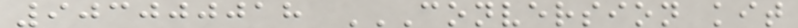903000018 CONVERSION KIT
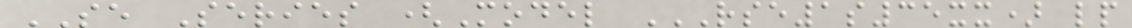SE Series (Model RSE1S35XX) LP
